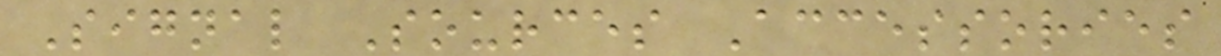Signal Sources Accessories
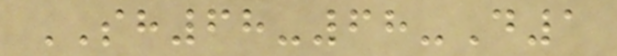SH68-68-D1
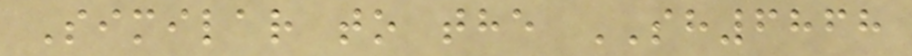Similar to the SH6868
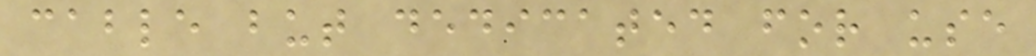cable but dedicated for use
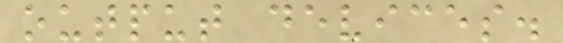output devices.
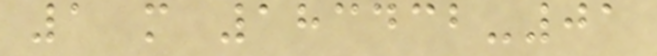1 m 183432-01
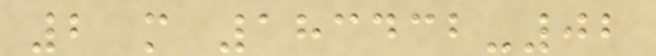2 m 183432-02
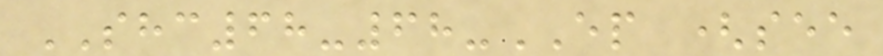SHC68-68-EP (see
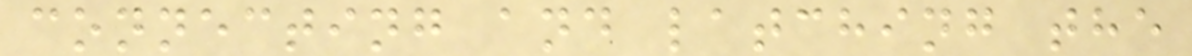connecting and latching the
